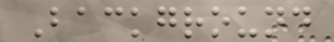Background
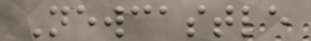Newcastle
